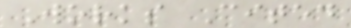Works Cited
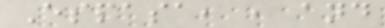Espasa, , and
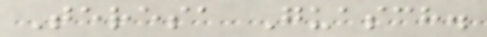Teresa Guasch.
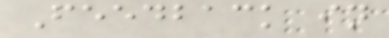Feedback in
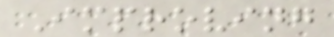Improving
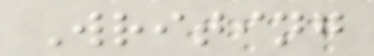Writing
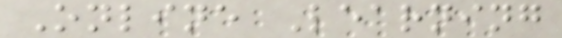Online Learning
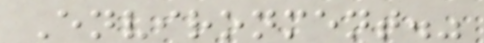Environment."
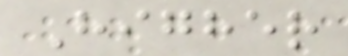Higher
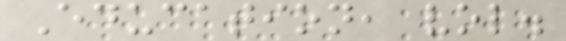Education, vol.
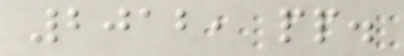2012, pp.
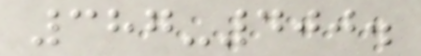387-400.
